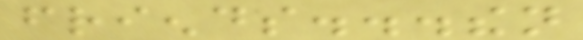friends...then
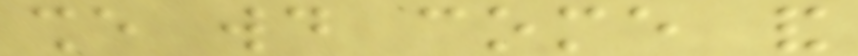she would come and
